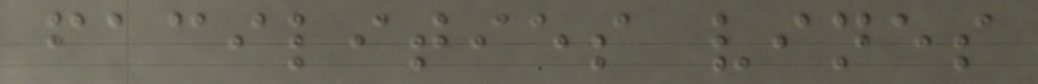facilities vines
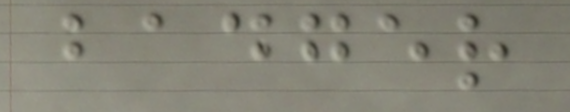badger
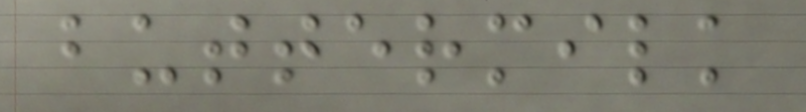buttermilk
